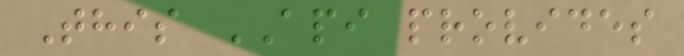This API provides
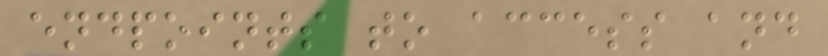endpoints to access and
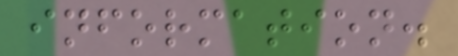information.
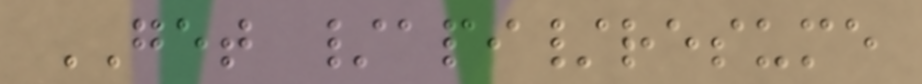GET /api/resume
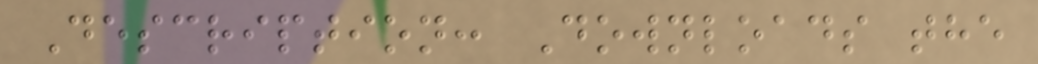Description: Downloads the
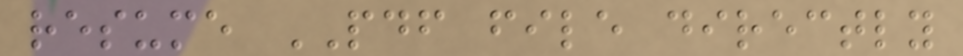resume PDF file directly
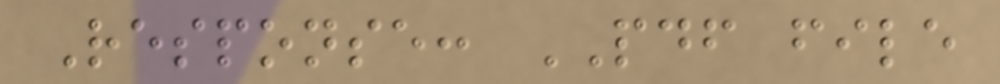Response: PDF file
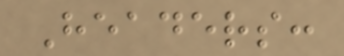Headers:
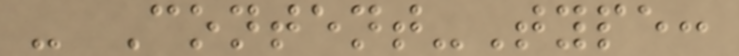- Content-Type:
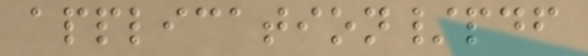application/pdf
